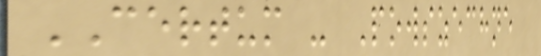CERTUM - Powszechne
